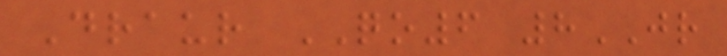Draur QO6 8JR
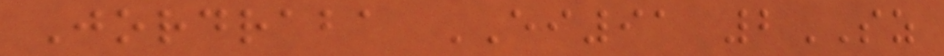Jordraba EI91 2SZ
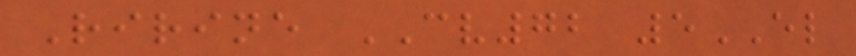Ririne CV72 5EL
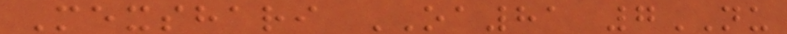Mexshari OA81 7NU
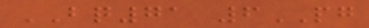BQ71 6PG
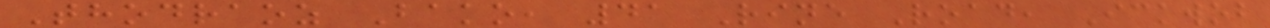Thodraoz Bako, 41 Rine Road, Ickwob
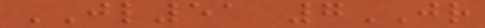JL51 7JR
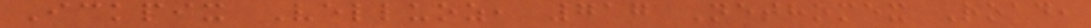Ickpix Velluoz, 717 Nethomex Road,
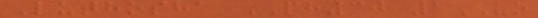Luthosha PH30 1VO
